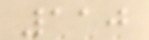110
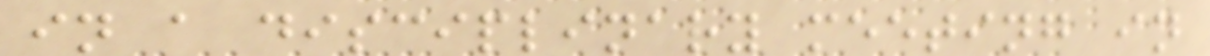in a disciplinary meeting in
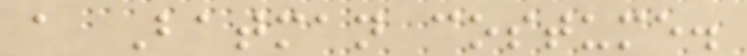a Batman costume.
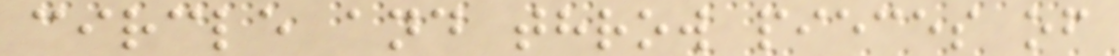circle and throw pieces of
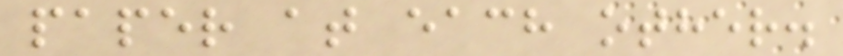paper at each other.
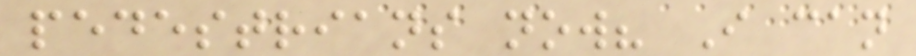pedestrians now? I can
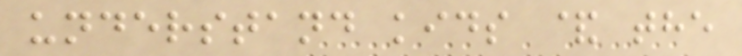understand kids & the
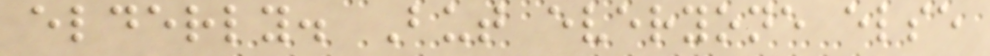elderly. But everyone else
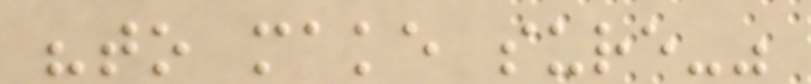"to make sure-"
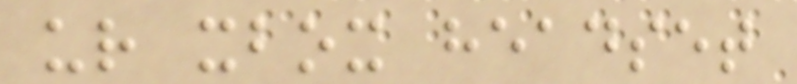ur xbox headset
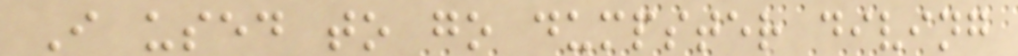I used to go dumpster diving
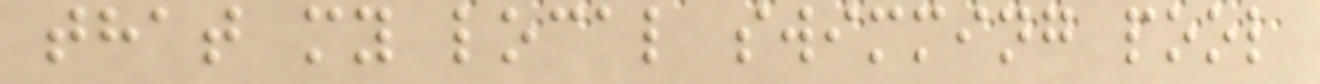that my local swimming pool
